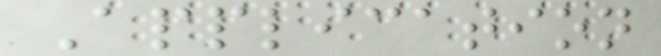Application
